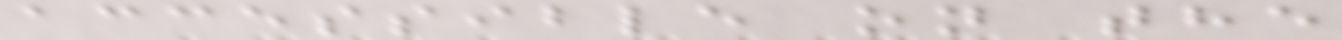accessible on the
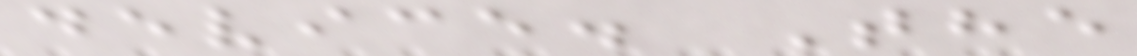device. The
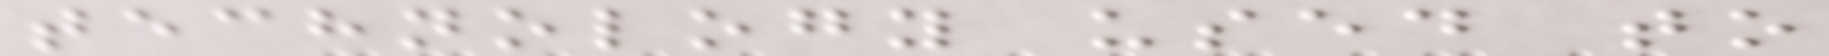technology used to
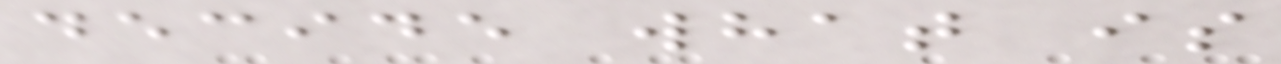decide what is
